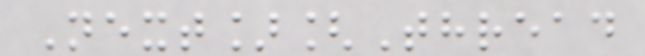Next][Thread
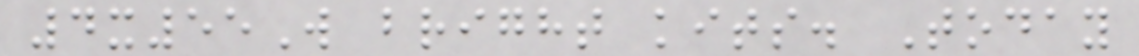4x55W bright kits. Today
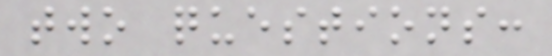two questions:
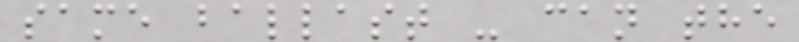same ballast - can the
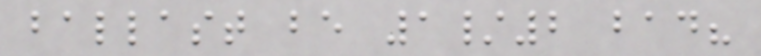ballast be 1/2 bad?
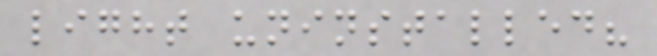light uninstalled?
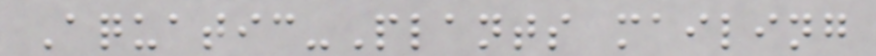Aquatic-Plants mailing
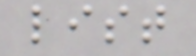list
